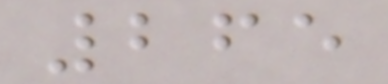265
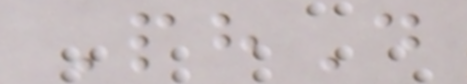PhD
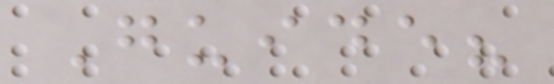Guide?
